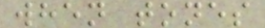when tones
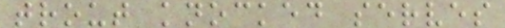trout knocked serves
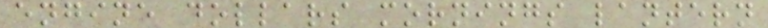engine dollars mornings lantern
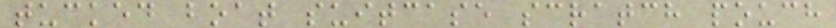tucked boat suitcase scratch pouch
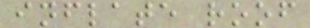inflate roof
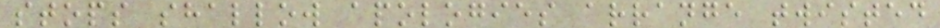stops shallow apologies arrange twisted
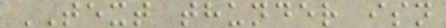TEXT thunder isn
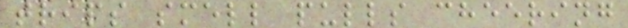trips smell pulls cheering
